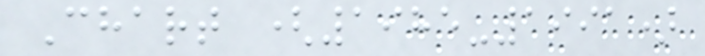Chart (1985-1991)
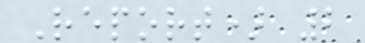Report) 2
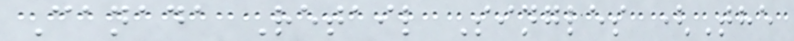Canada Retail Singles (The
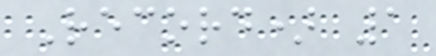Record) 1
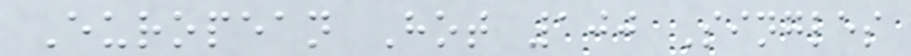European Hot 100 Singles
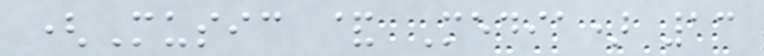(Music & Media) 13
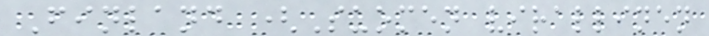Finland (Suomen virallinen
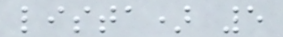lista) 5
